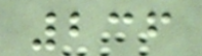236
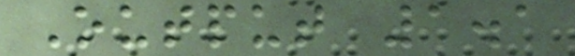Output 1.1
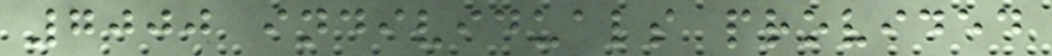7000 individuals provided
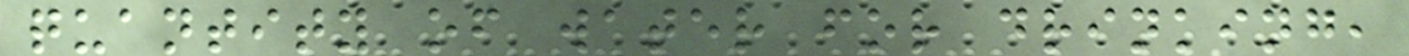quantity of water for drinking,
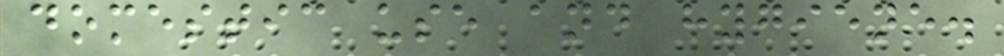domestic use and hygiene.
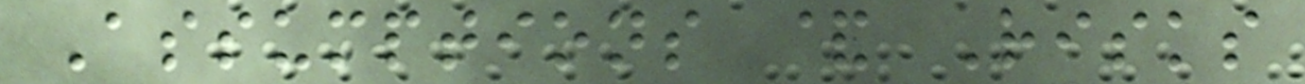Assumptions & Risks
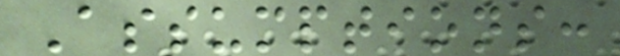Assumptions:
